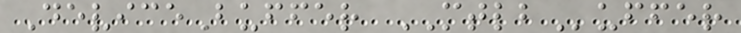DeviceBuffer MTLBuffer
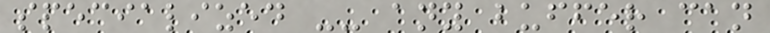specialized -- any buffer can
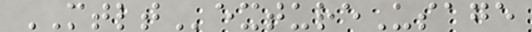MTLTextureUsage
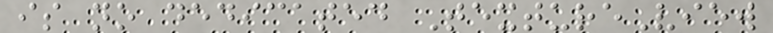is no dedicated TextureView
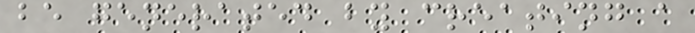be generated by creating a
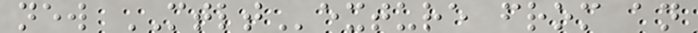new MTLTexture from an
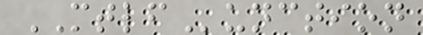MTLFunction
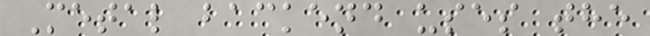Metal backend uses the
